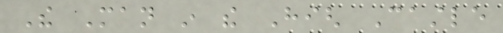The Man in the High Castle
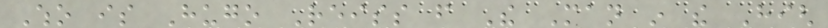Who is Hugo Reiss from The Man in the High
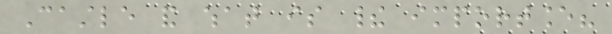Castle and what is their importance?
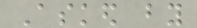Asked by
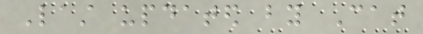Last updated by Cat
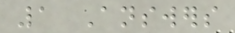1 Answers
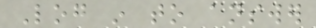Log in to answer
